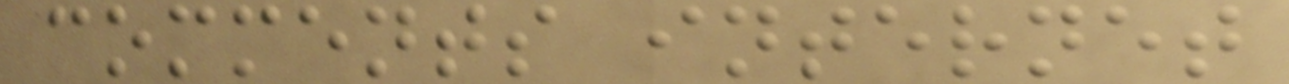comments internet
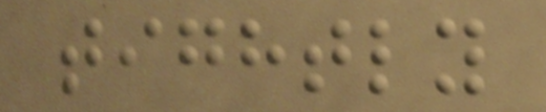tightly
